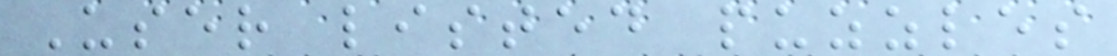User listed puzzles
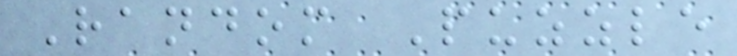Random Puzzle
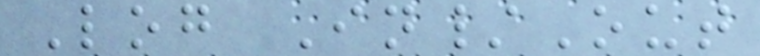Log In/Out
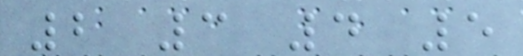2 3 4 5
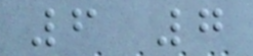6 7
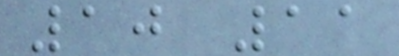10 11
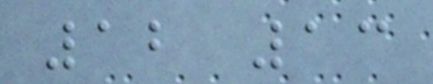12 13
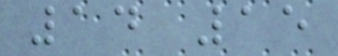14 15
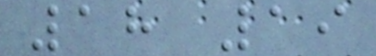18 19
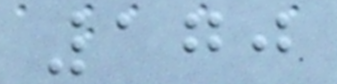170
